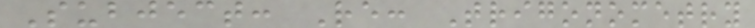Subject: Re: Trigonometry
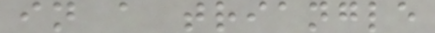in a triangle
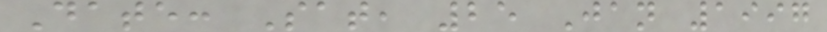Date: Sat, 25 Jan 1997
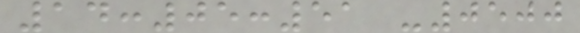14:05:51 -0500
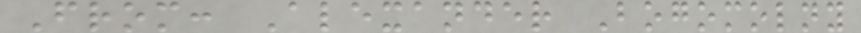From: Alexander Bogomolny
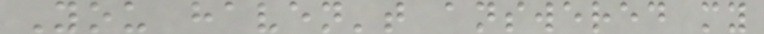You haven't answered my
